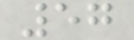57
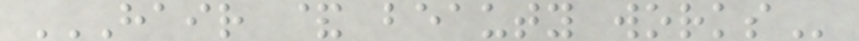HAIR & BEAUTY WORKS
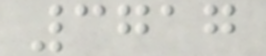3717
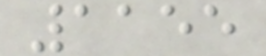1155
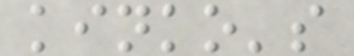kinko's
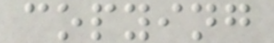copying
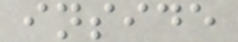inside
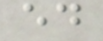ed
